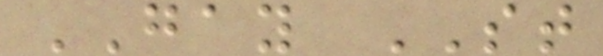GAY ST
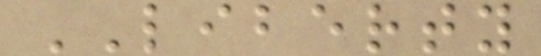LIBERTY
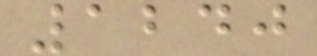1240
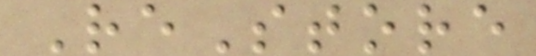ReStore
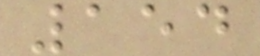154
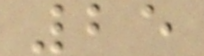25
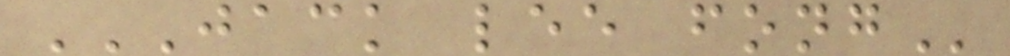JACK LEE FONG
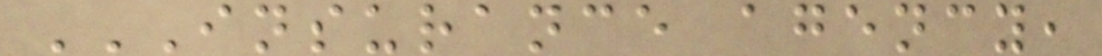INSURANCE AGENCY,
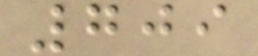709
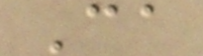Ca
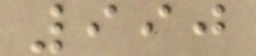990
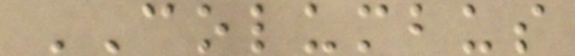COLUMBUS
